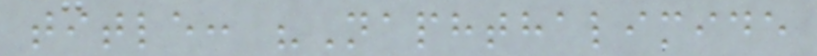title: "Naphthalimide
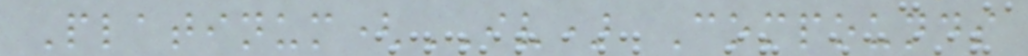Platinum(IV) Compounds
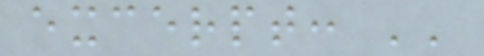excerpt: ''
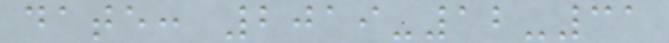date: 2019-12-31
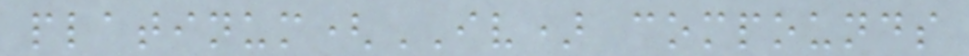platinum(IV) compounds
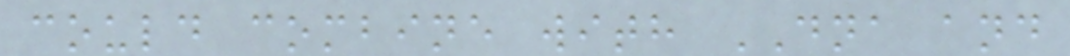could combine with DNA and
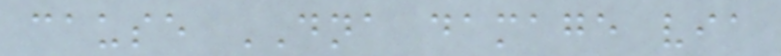cause DNA damage via
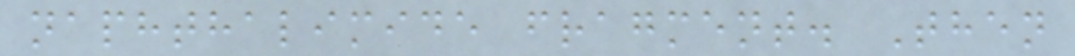naphthalimide fragment. Then
